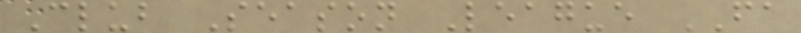Club Season League FA
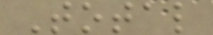Total
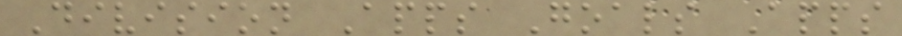Division Apps Goals Apps
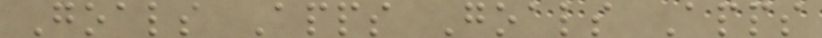Goals Apps Goals Apps
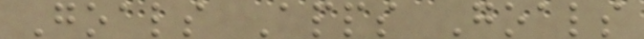Goals Apps Goals
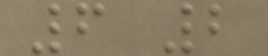6 2
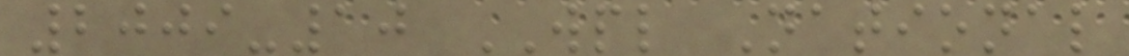2009-10 WPL National
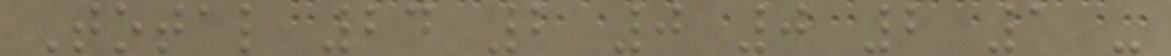Total 24 2 0 0 2 1 -
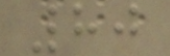80
